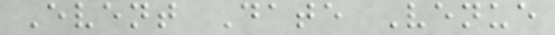Event Date Venue
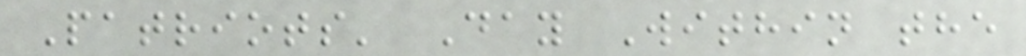Patriots' Day Within the
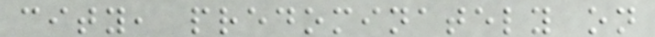city, predominately on
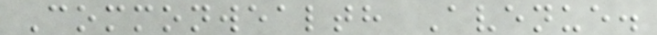Commonwealth Avenue.
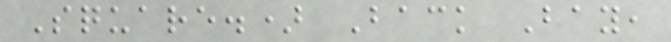Square.) Back Bay,
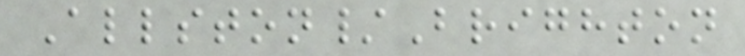Allston/Brighton
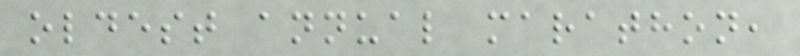oldest annual marathon,
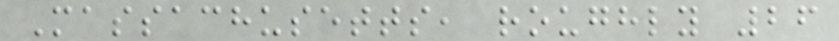Massachusetts, roughly 26
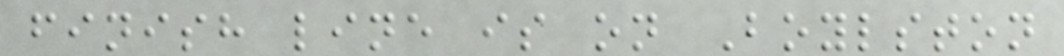finish line is on Boylston
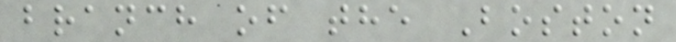branch of the Boston
